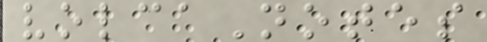volcaNotes
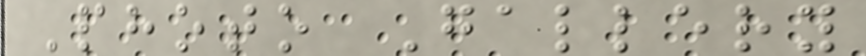Photo Gallery
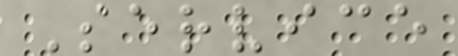Service
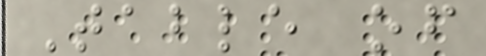Table of
